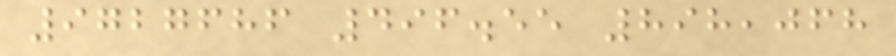9727686 496.55 898,068
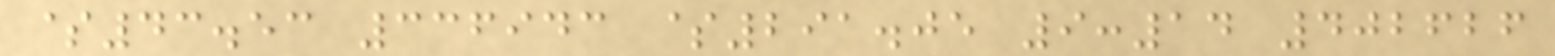$43.53 336943 $291.05 9:14 402626
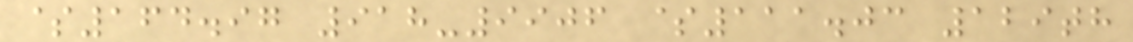$164.97 918-9906 $111.03 129th
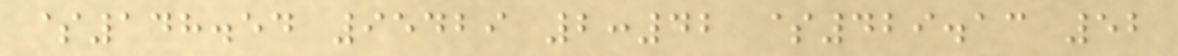$148.54 95429 2:42 $429.13 52
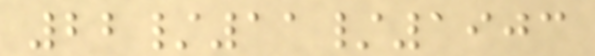22/11/1903
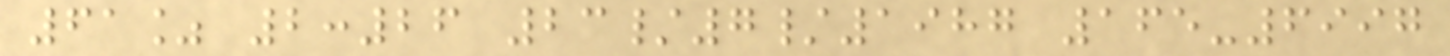61% 2:26 23/7/1987 165-6997
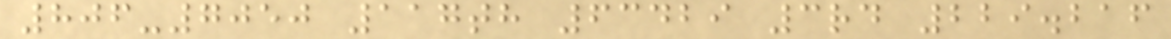806-7050 117th 63429 3rd 229.216
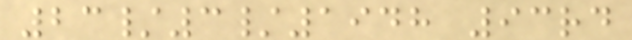23/3/1948 93rd
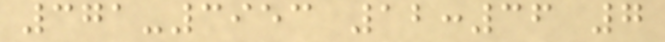371-3953 12:36 7
